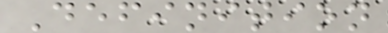Definition
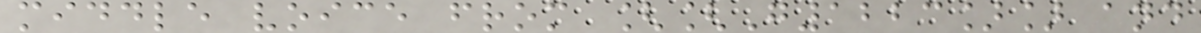middle voice from [[G1223]] and
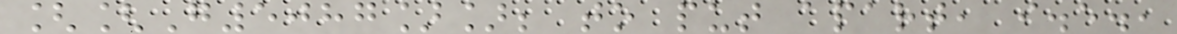[[G5087]]; to put apart, i.e.,
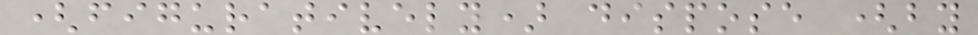(figuratively) dispose (by
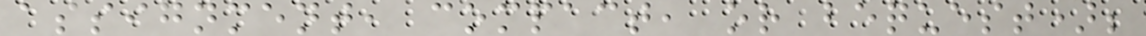assignment, compact, or bequest);
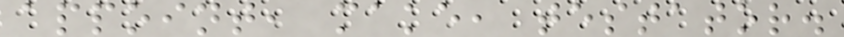appoint, make, testator.
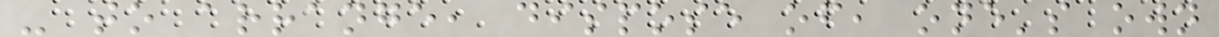- to arrange, dispose of, one's own
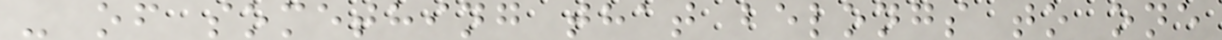- of something that belongs to one
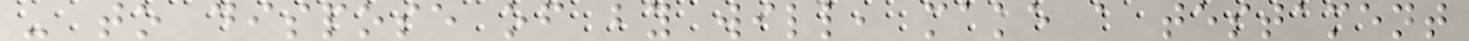- to dispose of by will, make a testament
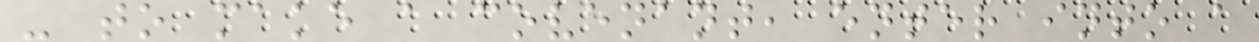- to make a covenant, enter into a
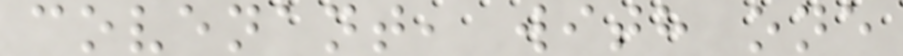covenant, with one
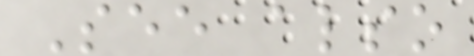See also
